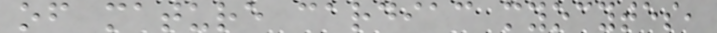of mature cardiac myocytes,
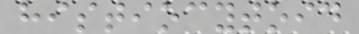histiocytoid
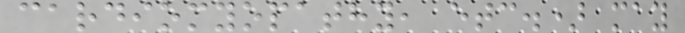cardiomyopathy, etc.) may
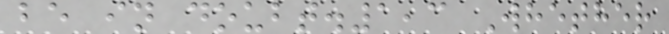be in doubt.1,3 Whether
